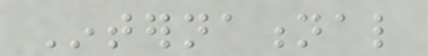International
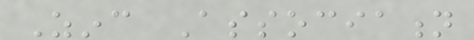Zinc Association
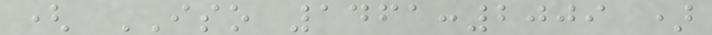( ISO 1461:2009 )
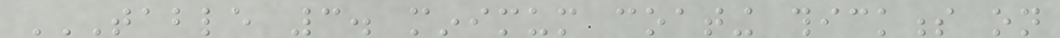TABLE 3. MINIMUM COATING THICKNESS ON
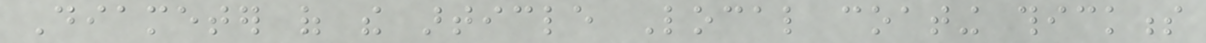Diameter of the article Local coating thickness
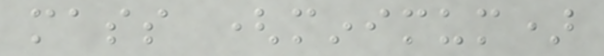mass (minimum)
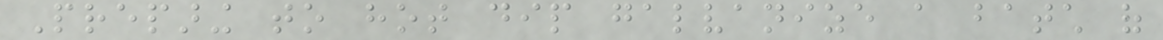Preparing to hot dip galvanize a batch of
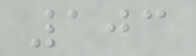103
